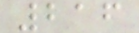216
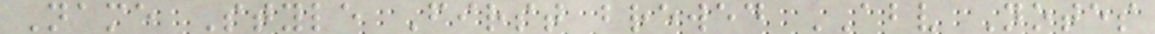Name Style First brewed ABV Notes
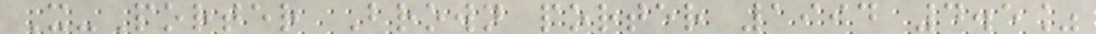X-Porter Brown porter 1994 4.5%
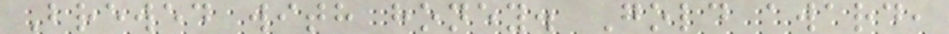Brewed with honey. Gold award,
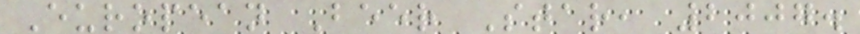European Beer Star, 2007.
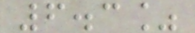6.3%
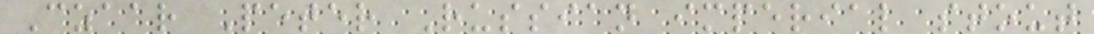Czaar Peter Russian imperial stout
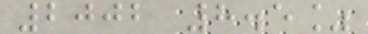2002 8.5%
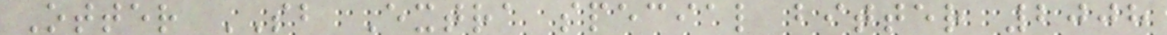Otter SB Extra special bitter 2008
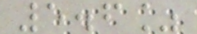5.6%
